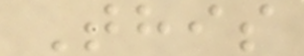This
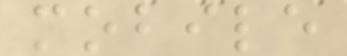mobile
